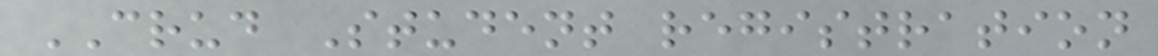CRUD Student registration
